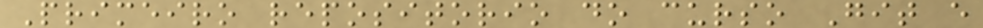Primeiro repositorio do curso Git e
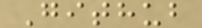Github
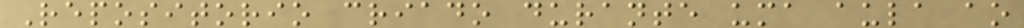Repositorio criado durante uma aula ao
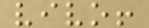vivo!
